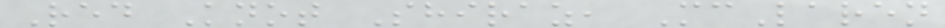Red Knot Shiraz, McLaren
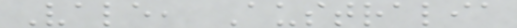Vale, Australia
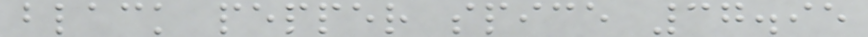black pepper spice 37.95
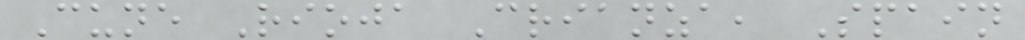Cune Rioja Crianza, Spain
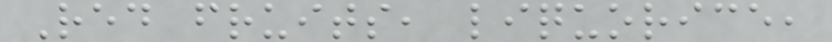Red fruits, liquorice,
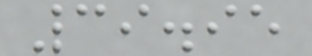39.95
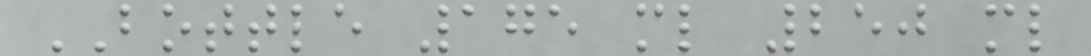BOTTLE 175 ml 250 ml
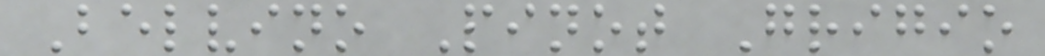Belvino Pinot Grigio
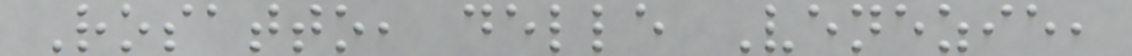Rosatto, delle Venezie,
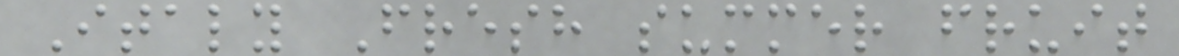Italy Fresh summer fruit
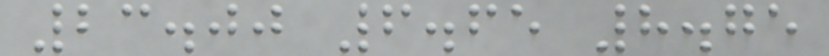23.00 6.65 8.75
